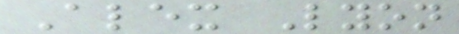Alex Lyon
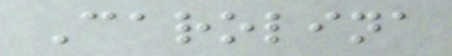Carolina
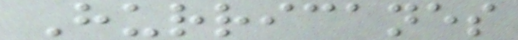Hurricanes
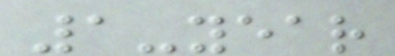1-year
